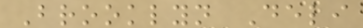Brooklyn Deli
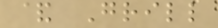& Grill
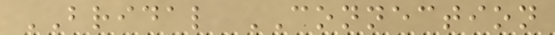BRIDAL CONNECTION
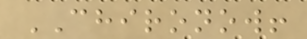CHIRONOW!
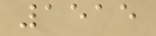1515
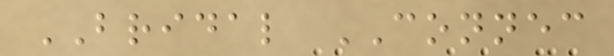BRIDAL CONNEC
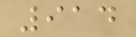914
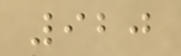920
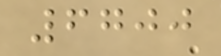6700
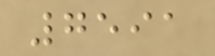7591
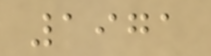1971
